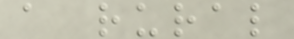a rural
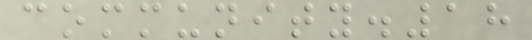community.18
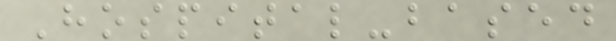Hospital-based
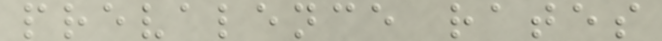prevalence rates
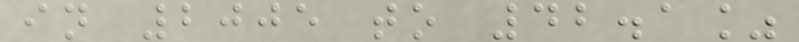in 2005 to 42.1%
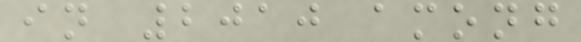in 2010 among
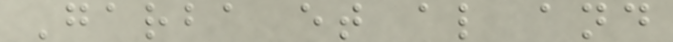Garba et al and
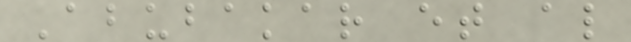Abubakar et al
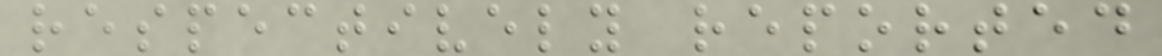respectively reported
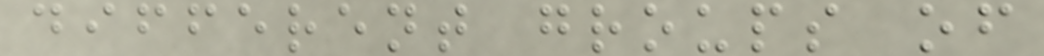different groups of
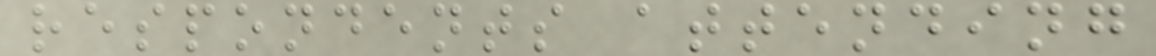respondents attending
